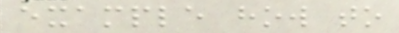example how to
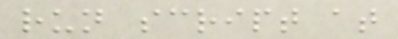run script at
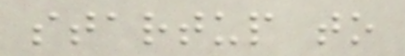startup to
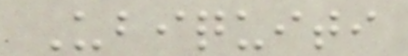Ubiquiti
